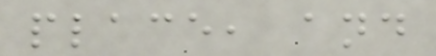place, and
